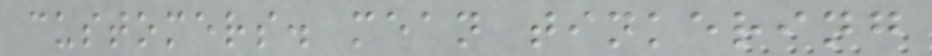customers. mean tinkering
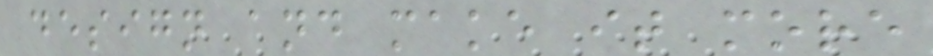design and make it more
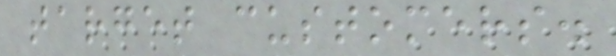target customers.
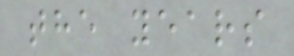the years
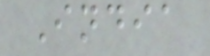India
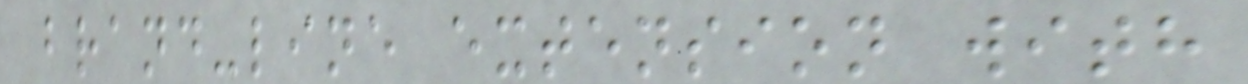brand-line extension with
